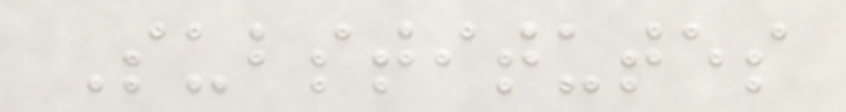Substitutes
